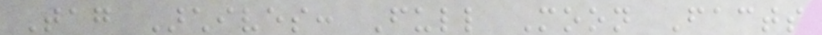Tag Archives: Full Moon Facts
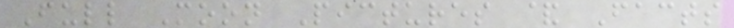Full Moon Pictures & Facts
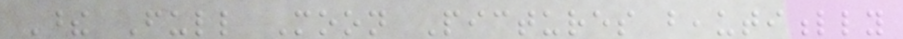These Full Moon Pictures beautifully
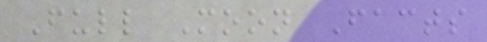Full Moon Facts
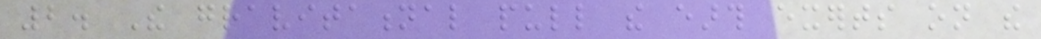2. The gravitational pull the earth exerts on the
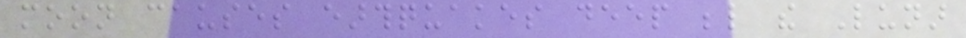moon causes earthquakes deep below the Lunar
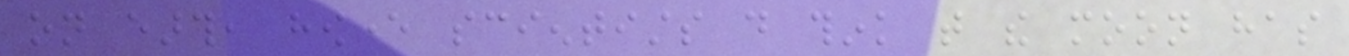on earth, however scientists do think that the moon has
